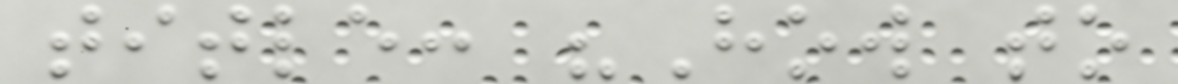title: "How to
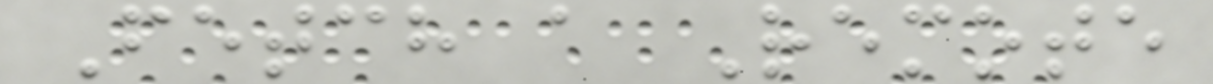Fetch a Remote
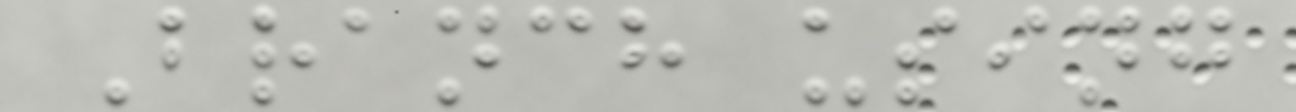Branch using
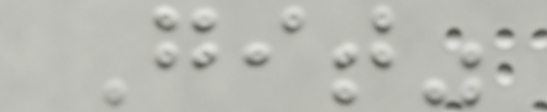Git"
